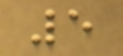5
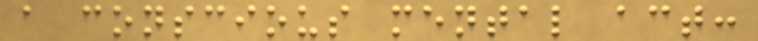a conscious mental act:
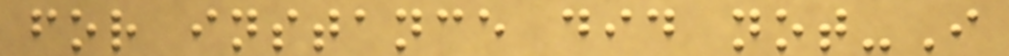for instance did not-I
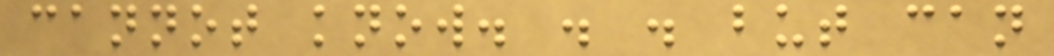cannot know. . . but can
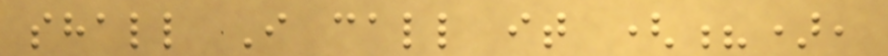shall I call it (?),
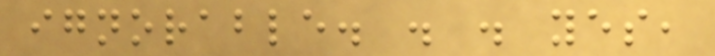ignorable. . . yes,
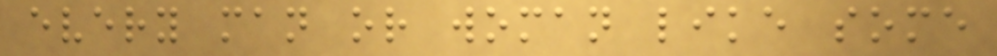every man or woman like some
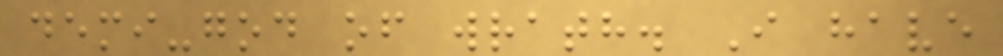demi-god of wrath. I have
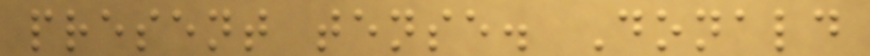present tense. Donald
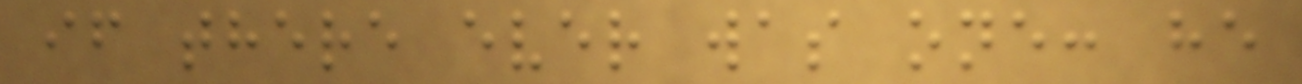if there ever was one: he
